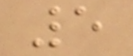5
